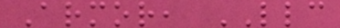Armor, LLC
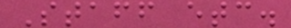Staff etc.
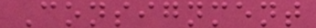Consignment
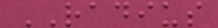RADIUS
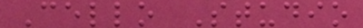Cello Studio
